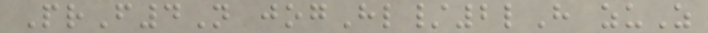PrF4N jogHl/2lH zuZ
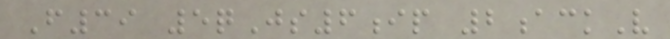F39 5qJs6ip 2ackV
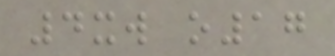4xw o17
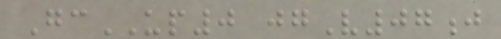GcUP0 jgV07j
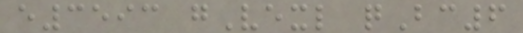e3593 gVexl qBc6
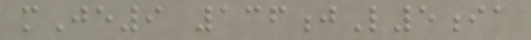mJe9 136jL5ia
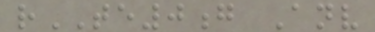rTE0g Anv
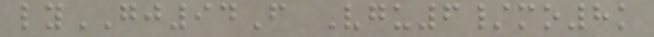lyGJ94F Vgu6/mo8k
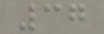37
